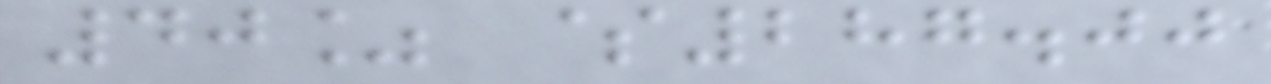40% $287.00
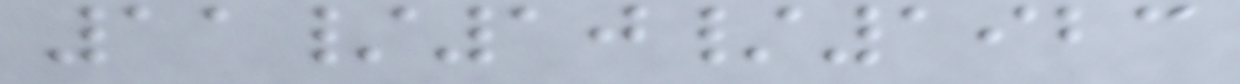11/10/1923
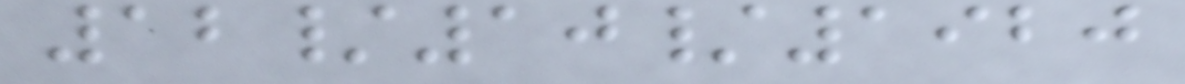12/10/1920
